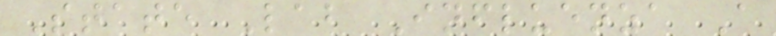State Lab Influenza A
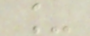_
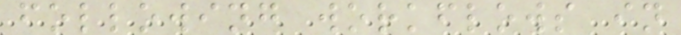following workflows in
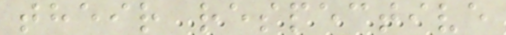their respective
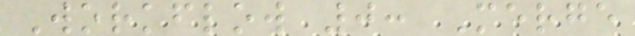Workflow 0: Merge
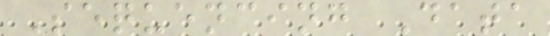Sequencing Data
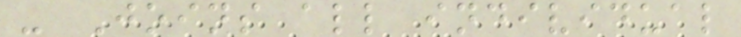- Joins all individual
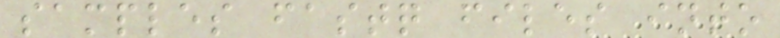samples fastq files into
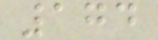174
